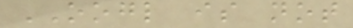OOGL is not
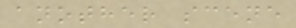another scene
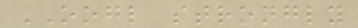OOGL strongly
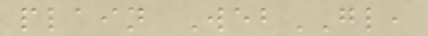plain WebGL,
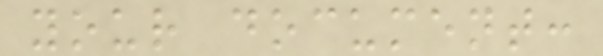your document:
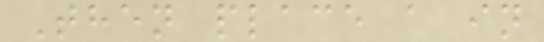Then place a in
